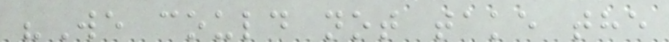"We could not take the
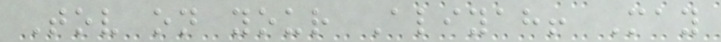Tov on your Aliyah! May
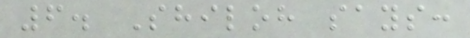6. Shiloh says:
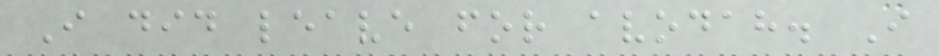I did leave for avodah. I
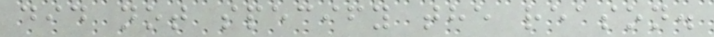did not specify the reason.
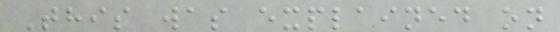This was explained on
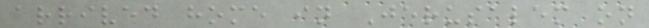arrived home in Jerusalem on
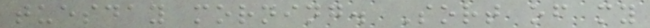tuesday morning. Sort of my
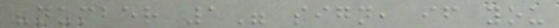"number 1" sign, if you
